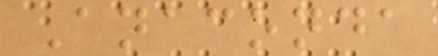Anaconda
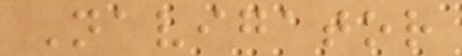Navigator
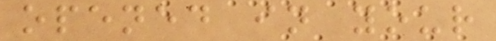opened in your
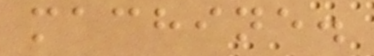machine.
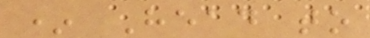* Head to
